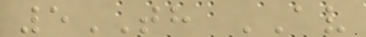5TH AV
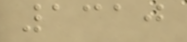1310
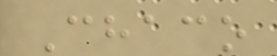Chaco
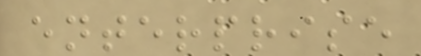enterprise
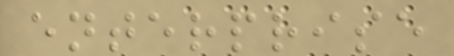enterprise
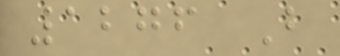1276 B
